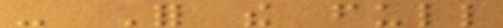- For the full
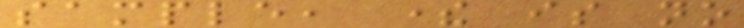sample, there is no
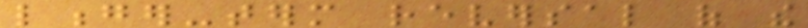longer-term reversal of the
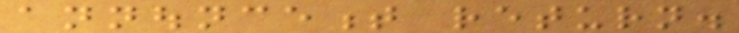announcement return.
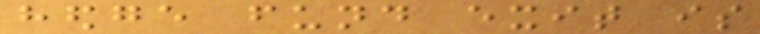hedge fund exit is
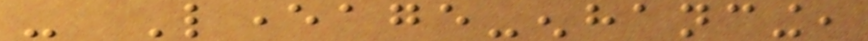- Leverage-enhancing,
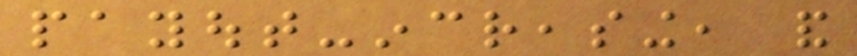payout-increasing, and
